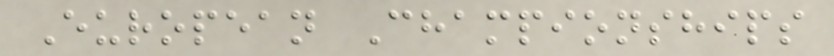European Championships
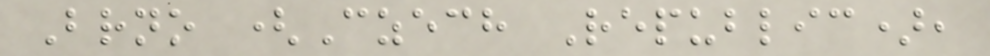Brno (Czech Republic),
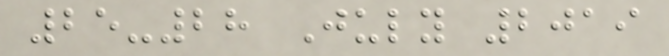25-28 July 2019
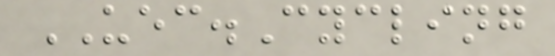UEC.Cycling
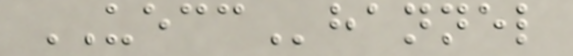UECChannel
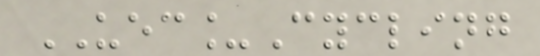UEC_Cycling
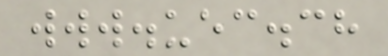www.uec.ch
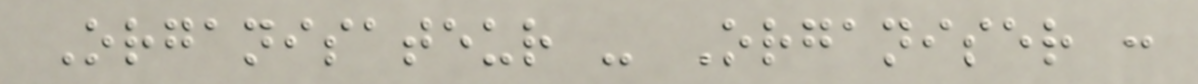Organisateur - Organiser :
